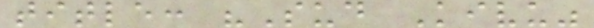title: "Sud Kivu"
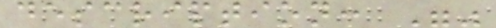description: ""
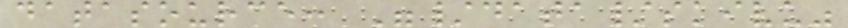datasource: "/data/skivu"
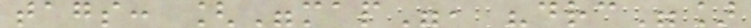tags: ["map", "drc"]
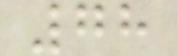78
